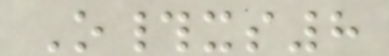O#xs8
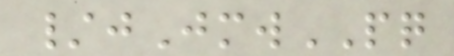/jJmwPQ
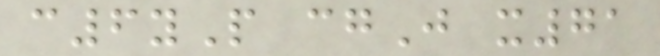c6yP cgJ x71
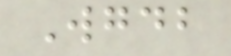Wgdb
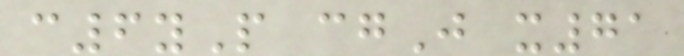c6yP cgJ x71
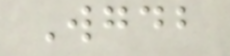Wgdb
